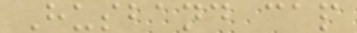Husband cap
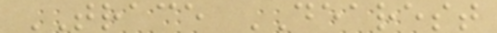TRACE DEAREST
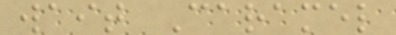wait Caramel
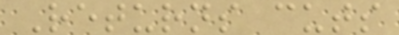Returns cuts
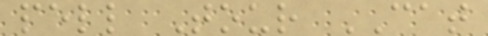pell Tour CAT
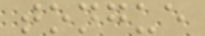tongue
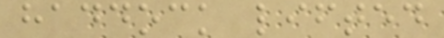haddock lifted
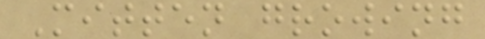Mitten growing
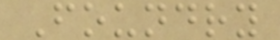Foundry
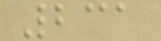231
